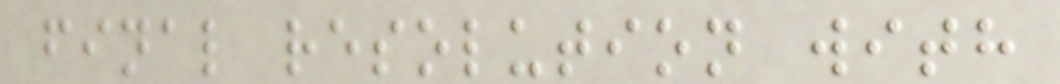final resolution with
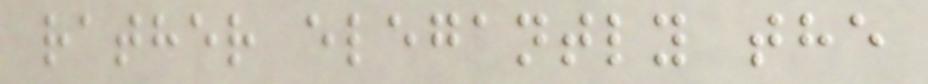rather elegantly the
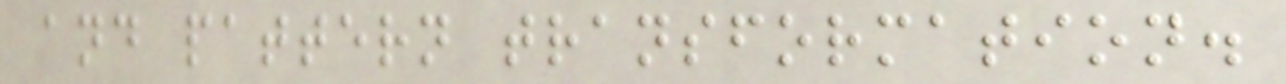and pattern transformation.
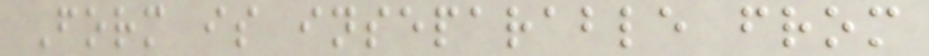Form is inseparable from
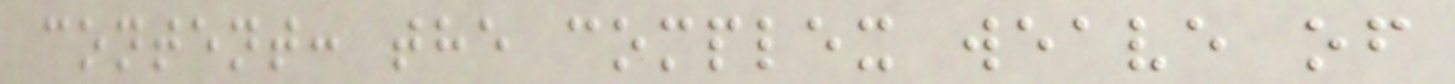content: the complex weave of
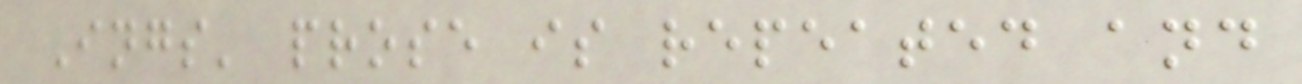Ings' prose is repeated and
